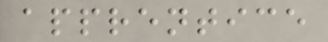apprentice
